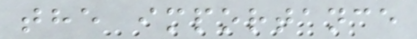the importance
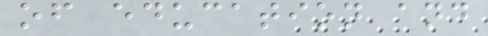of education and
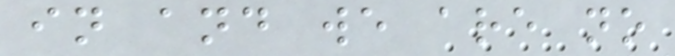in and we are no
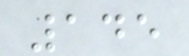145
